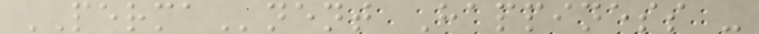PERMAnent Happiness -
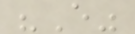"E"
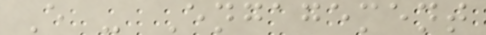E - Engagement
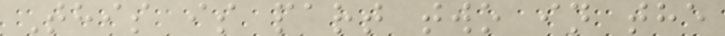This is part two in the
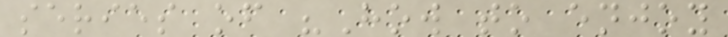series of "How to enjoy
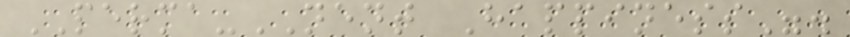PERMA-NENT Happiness".
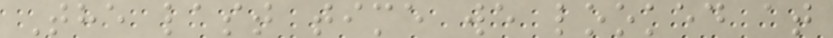The last time we looked at
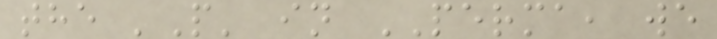the 'P' in PERMA, we
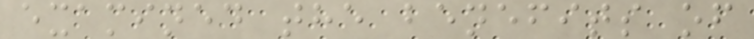examined the benefits of
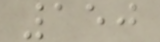150
